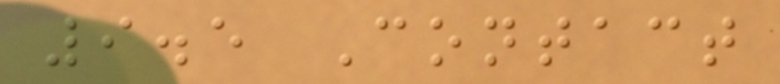9.5 Contact
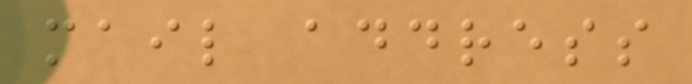mail address
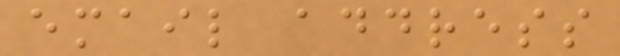email address
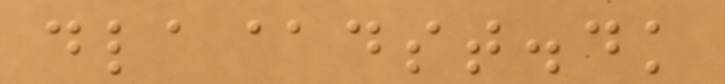dla@dst.dk
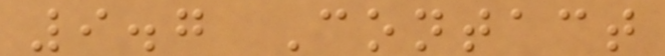9.7 Contact
